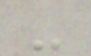-
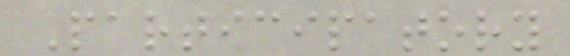Participatory
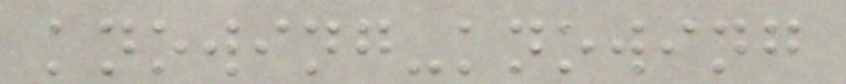knowing-knowing
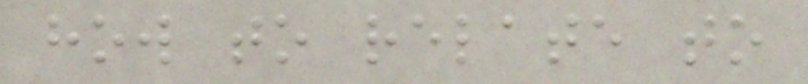how to relate to
